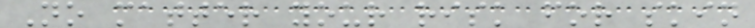No matter your risk for skin
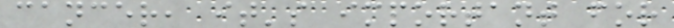cancer, it's important for
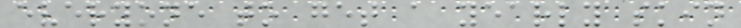everyone to get a yearly skin
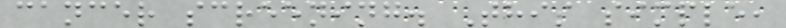cancer screening. This simple,
